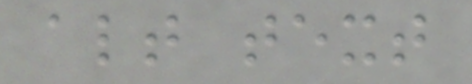alt text
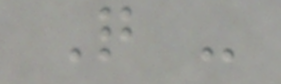Q -
